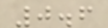0.6
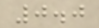0.0
